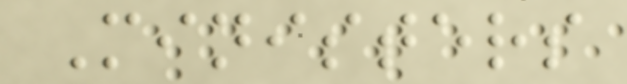Ministers
